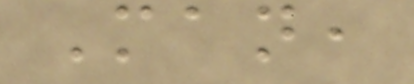Man,
